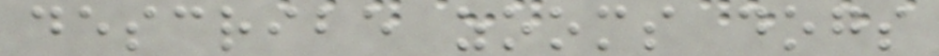describe zooms dogs
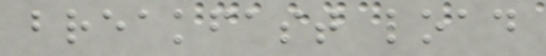breakfast load
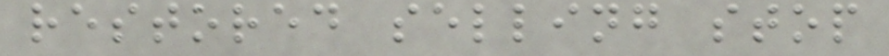restored selling stop
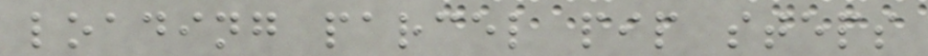loading parcel pip steps
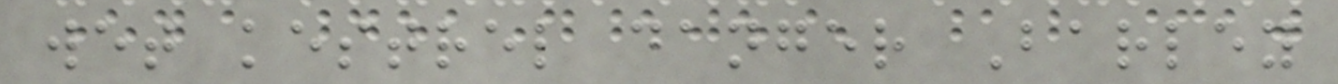wet kestrel danger Barley
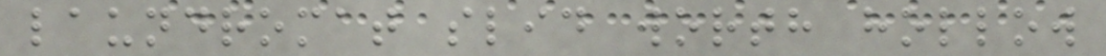laundromat slid worth hollow
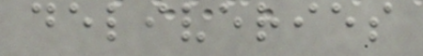deliveries
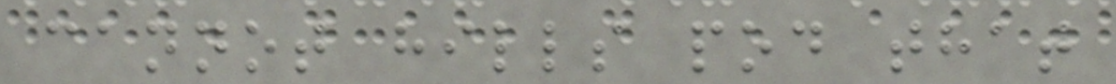cannot hills pod that
